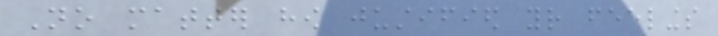No matter how justified your feelings
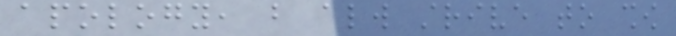apology, but always strive to show
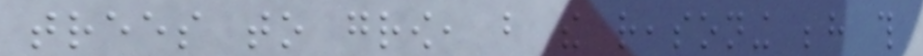trees to grow, but the reasoning behind this
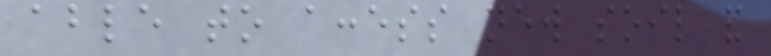able to access new soil and
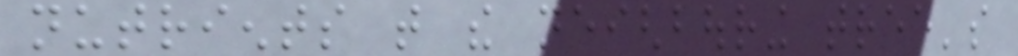nutrients that the neighbouring tree's
